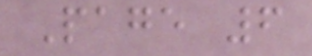Page 6
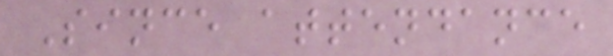Since attendance
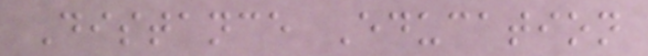Distance Education
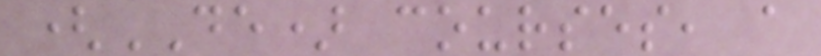(DE) courses, a
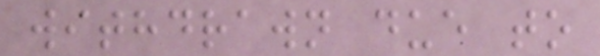withdrawn due to
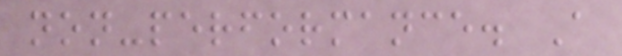non-performance. A
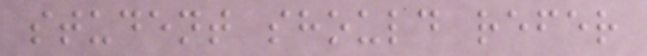student should refer
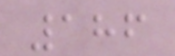186
